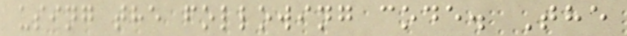using the following code. The
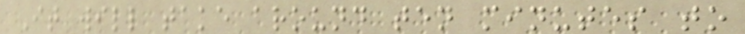It will take around ten minutes to
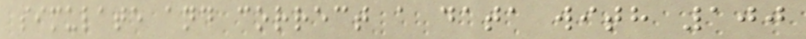simulate and correct a data with 100
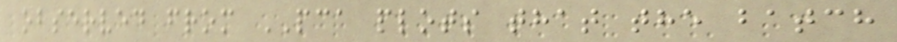observed from PCA plots that the batch
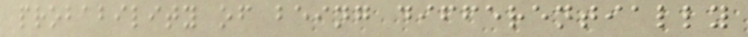probability of being differentially
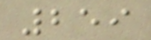259
